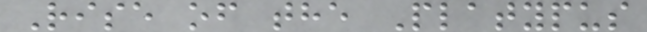Rise of the Platypus
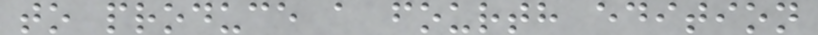to produce a fourth edition
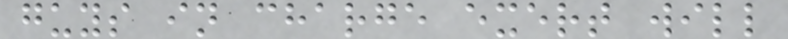guys in charge exert will
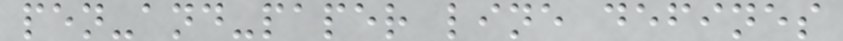pen-and-paper line defines
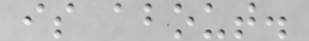is about.
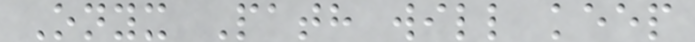Onyx Path will keep
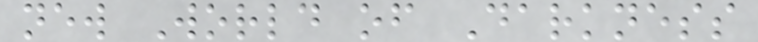new World of Darkness
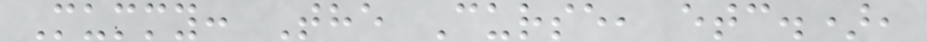Mummy: The Curse, etc.),
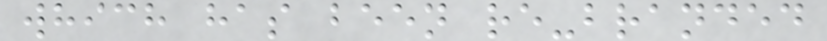which has been re-branded
